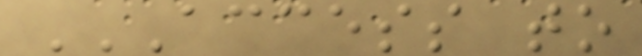ACCESS TO
